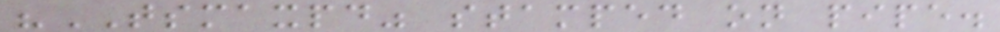"TSMAXPD" stamped on pipe.
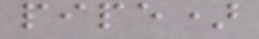pipe)
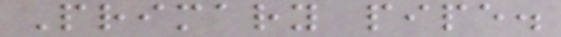Primary pipe.
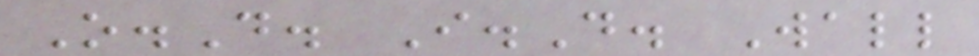O.D. I.D. Wall
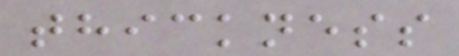thickness
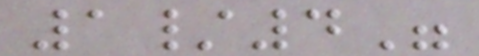1/4"
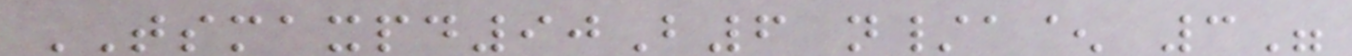TSMAXPD90B6 n/a^ 3"
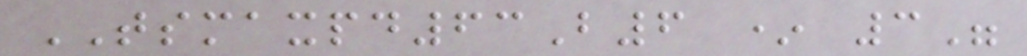TSMAXPD63B6 * 3"
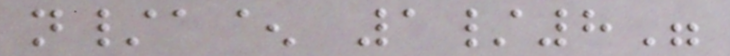n/a^ 1/8"
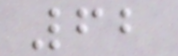62
